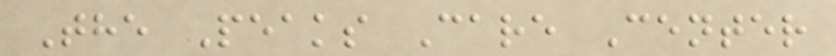The Peaks Care Center
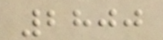2800
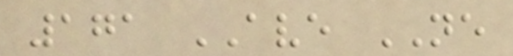171 AVE NE
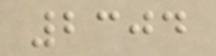2304
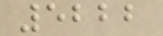5222
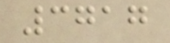3717
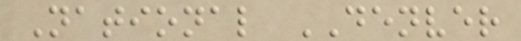National DENVER
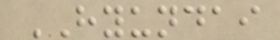HYUNDAI
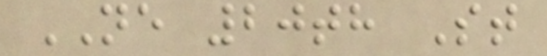NE 20th St
